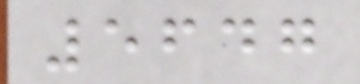5647
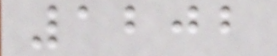1202
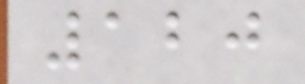120
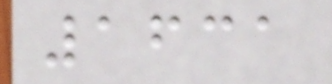1631
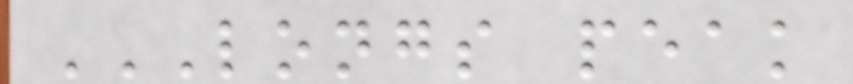LONGS PEAK
